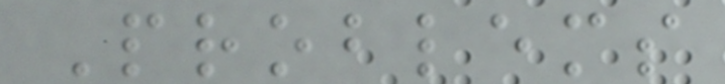Problems
